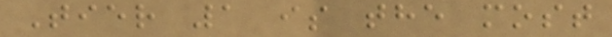Tier 1 is the most
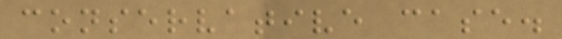conservative case.
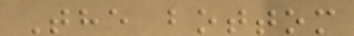The bottom
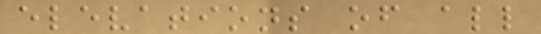elevations of all
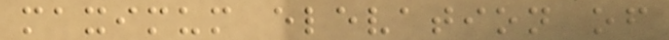maximum elevation of
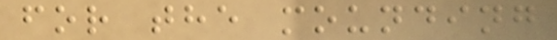for the mounding
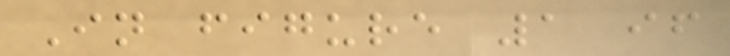In figure 1 if
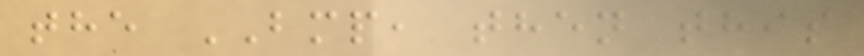the BMP, then this
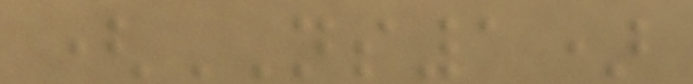(NS1)
